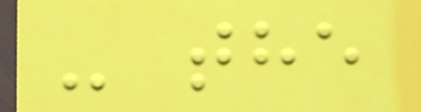- the
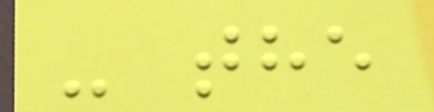- the
